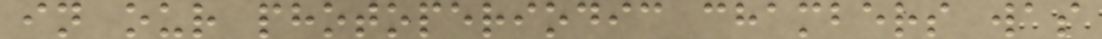in our photoperiodic chambers was
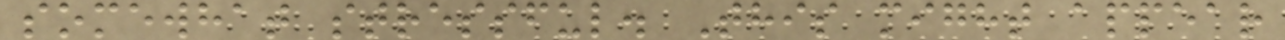somewhat stressful. This might appear
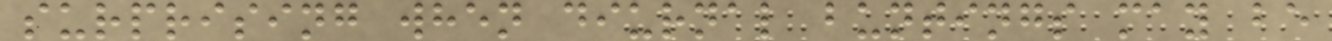surprising when diurnal buntings may be
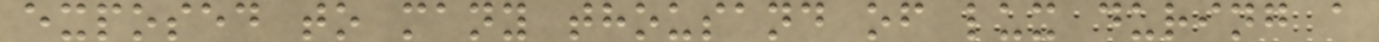exposed to many thousand of lux during a
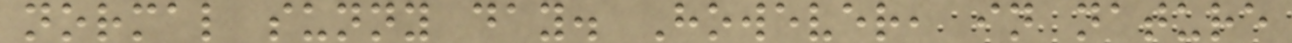normal sunny day. However, in nature
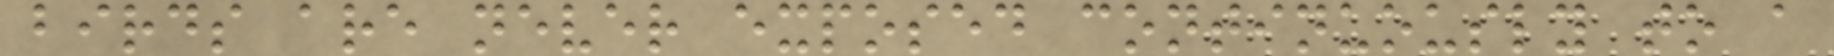birds are never exposed continuously to a
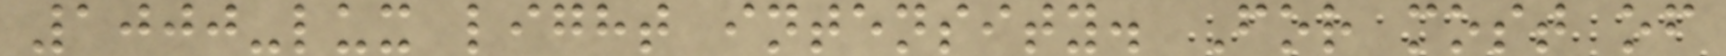1000-lux light intensity. For most of
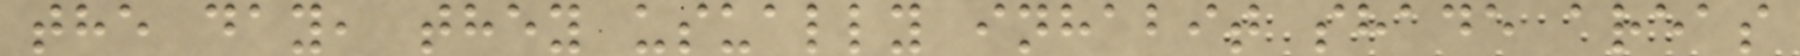the day, they usually inhabit shade areas
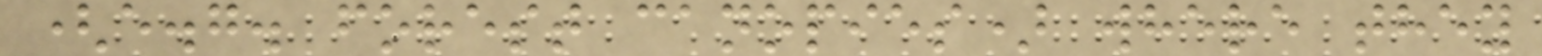(e.g. forest canopies) where they
